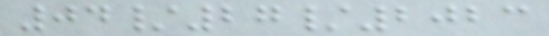04/27/2023
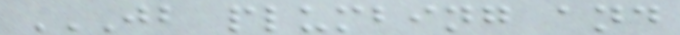JB PLUMBING AND
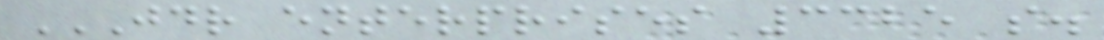JDR ENTERPRISES 3325 S.
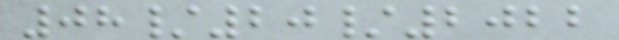08/20/2022
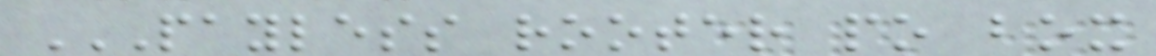PAYLESS ROOTER PO BOX
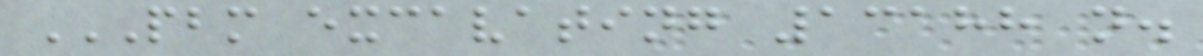PBM EXCAVATING 13188 N.
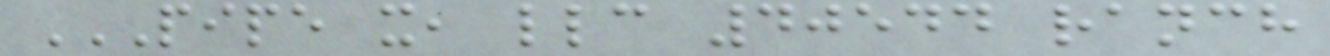PIPE X, LLC 40544 RANCH
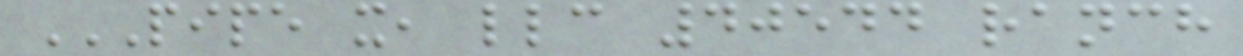PIPE X, LLC 40544 RANCH
